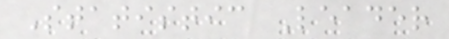Statistic Leader
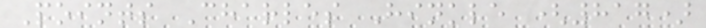Points Charles Hinkle (817)
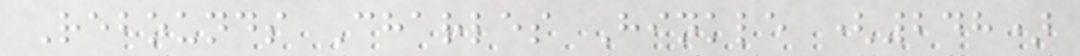Rebounds Charles Hinkle (248)
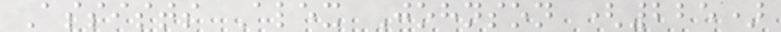Assists Alex Johnson (225)
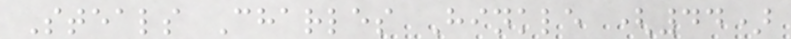Steals Charles Hinkle (44)
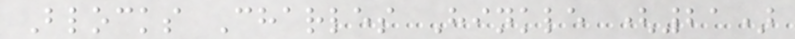Blocks Charles Hinkle (21)
